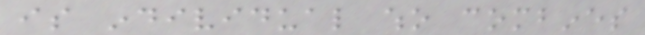is individual who combines
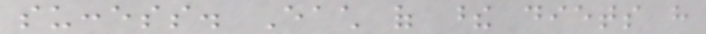success. Each of these diets have
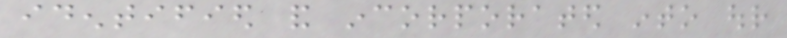identified and incorporated into our
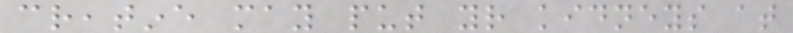creatine may put your kidneys at
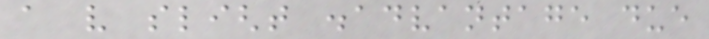a very slight disadvantage due
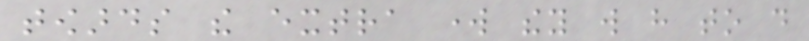towards the extra work they will have to do
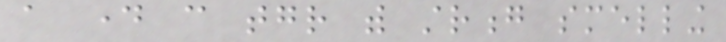a day can together with strong smelling
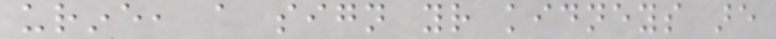urine, a sign your kidneys are
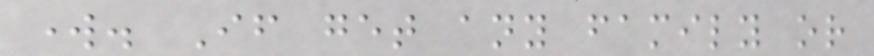work. If get any family or
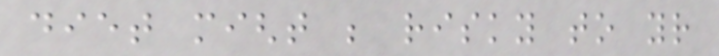diet might be risky to your
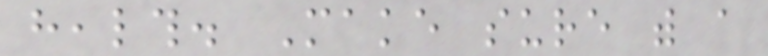health. Make sure with a
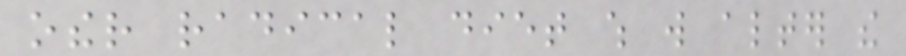other radical diet which will alter the
